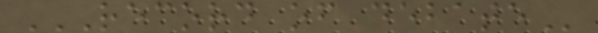RECORD OF DEBATE
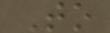To
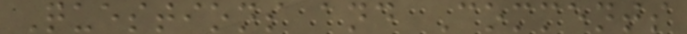Questions and Comments
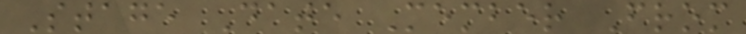Stage Date Member From
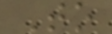To
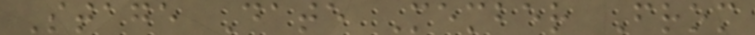Stage Date Member From
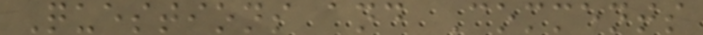Questions and Comments
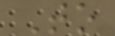To
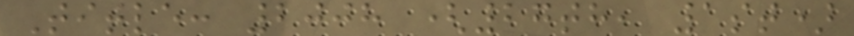Title: 2008 (27th, 1st)
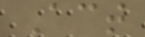Act
